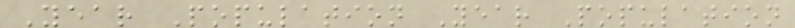Year Population Year Population
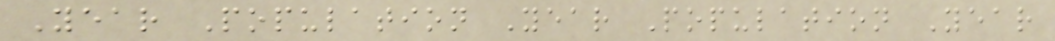Year Population Year Population Year
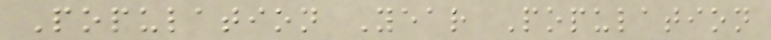Population Year Population
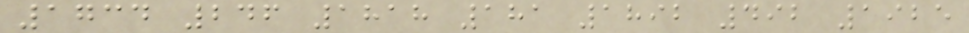1734 246 1818 181 1892 492 1925
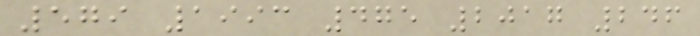579 1993 475 2017 246
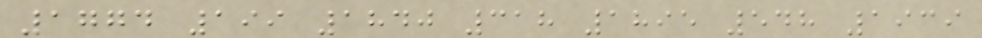1774 199 1840 318 1895 548 1939
